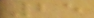25
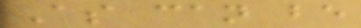As can be
